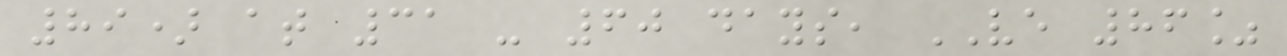89) at 31 - 60 days, VE 86%
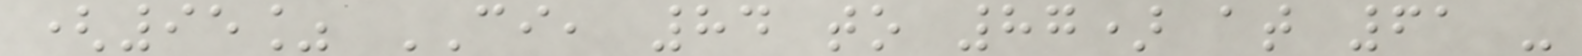(95% CI, 84 to 87) at 61 -
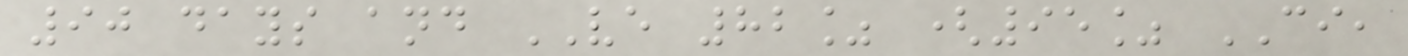90 days and VE 82% (95% CI,
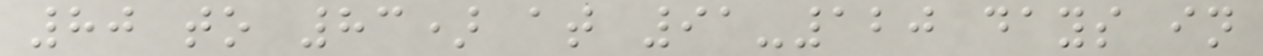80 to 83) at 91-120 days in
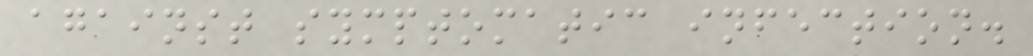against symptomatic infection.
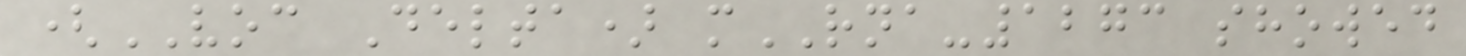(VOC Delta) mRNA-1273 showed
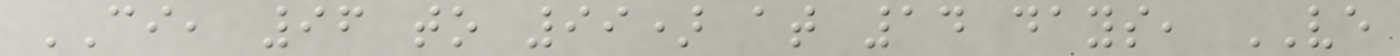CI, 96 to 99) at 14 days, VE
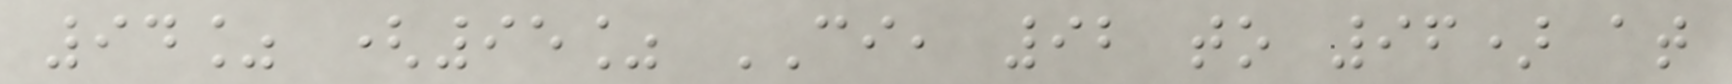94% (95% CI, 92 to 96) at
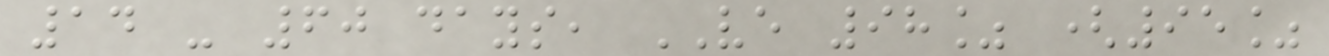14 - 60 days, VE 98% (95%
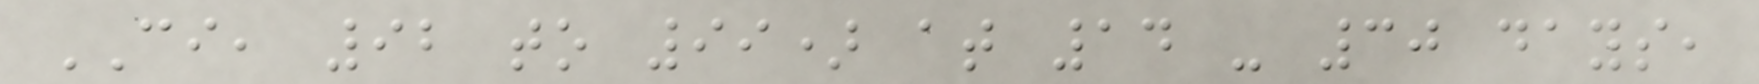CI, 92 to 99) at 14 - 30 days,
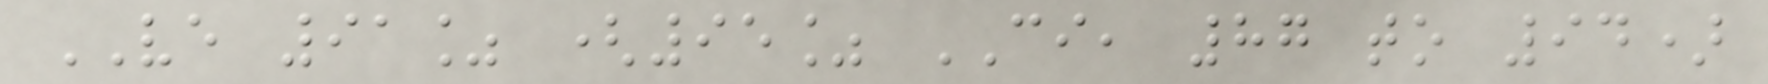VE 91% (95% CI, 87 to 94)
